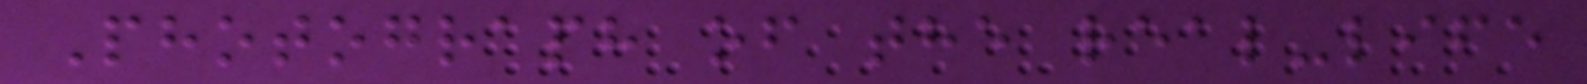Photograph of the real-life
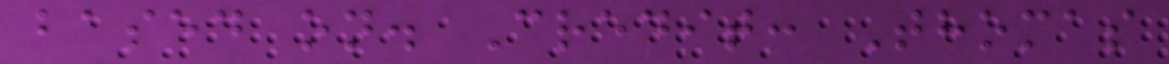based on. Credit: Thomas
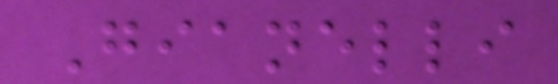Gianelli
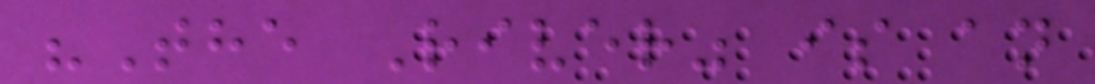"The River" is an
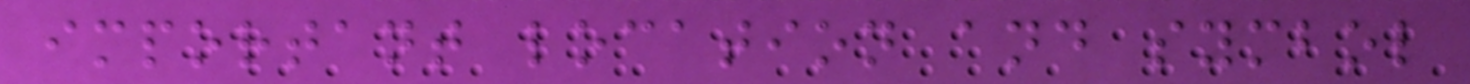important location and symbol
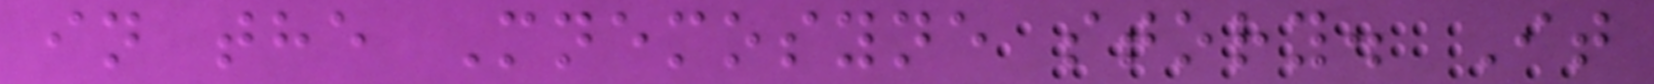in the Mnemosyne story. It
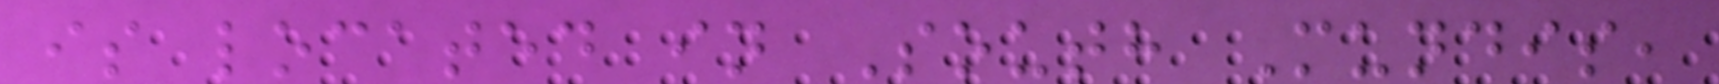is located in South Mundis,
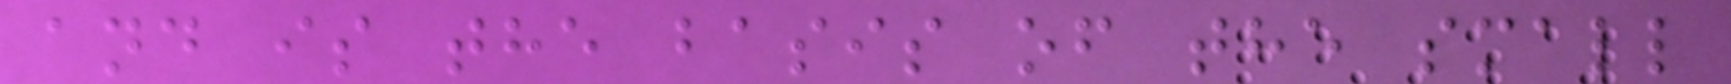and is the basis of the small
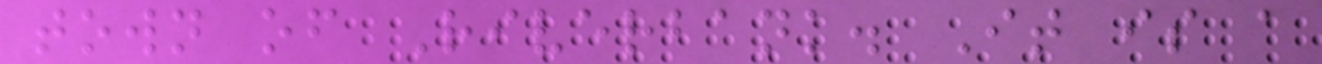town of Riverbank. It is a
